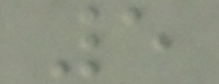5
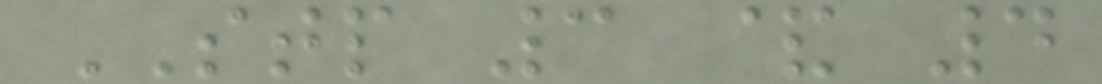STP 3 & 4
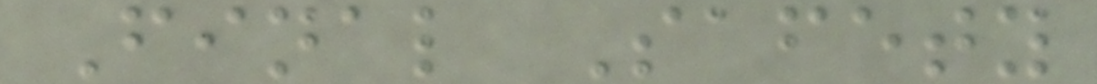Final Safety
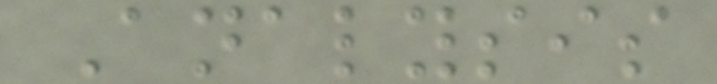Analysis
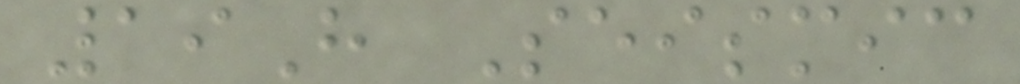19H Seismic
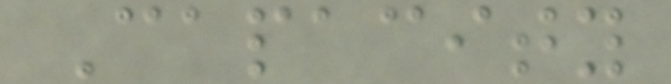Capacity
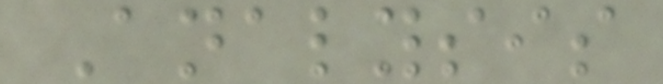Analysis
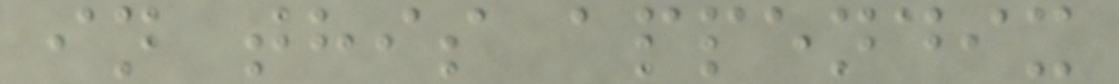in this appendix
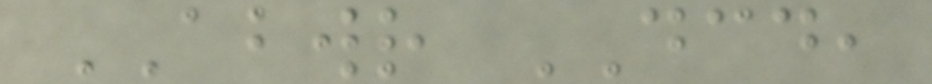ABWR DCD,
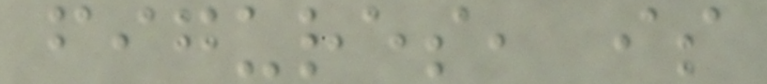figures, is
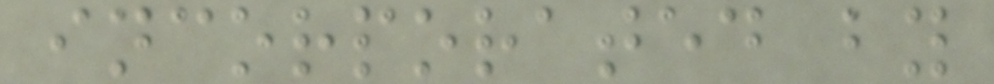incorporated by
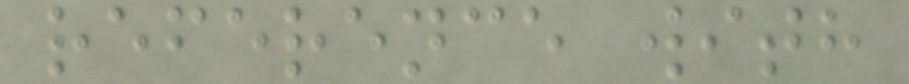reference with
